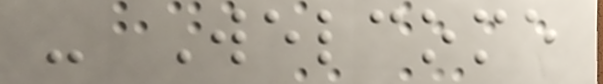- Welcome
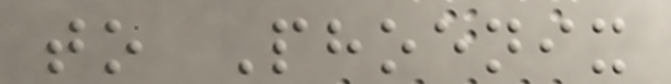to Phoenix
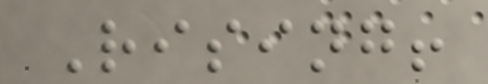Rising!
